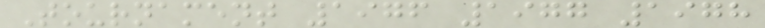Tournament 1976 1977 1978
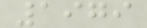1979
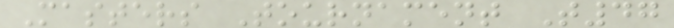Masters Tournament T47
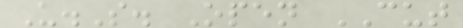U.S. Open CUT
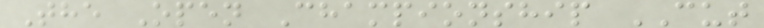The Open Championship CUT
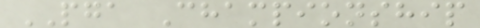PGA Championship
